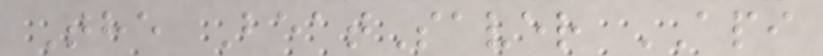The BeatSaver API
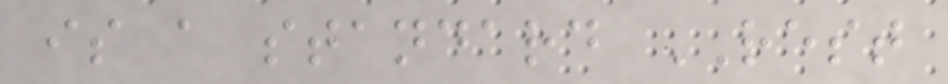is a standard REST
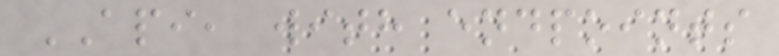API, with endpoints
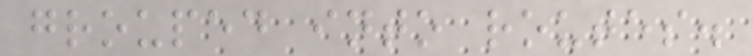grouped into routes.
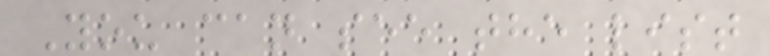You can see the list
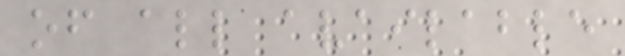of all available
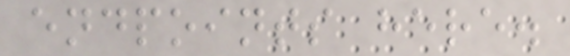endpoints here.
